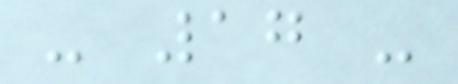- 17 -
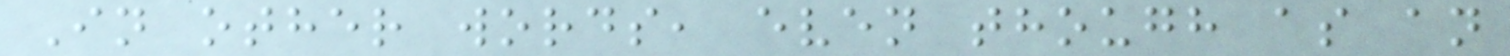In other words, even though as an
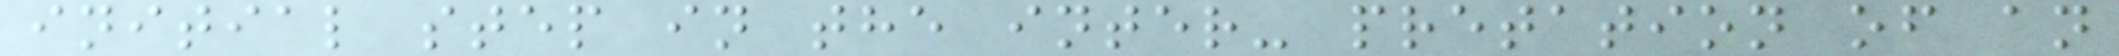initial step in the inter- pretation of an
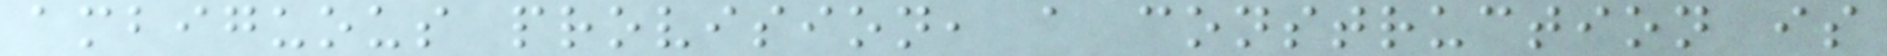ambiguous provision, a construction is
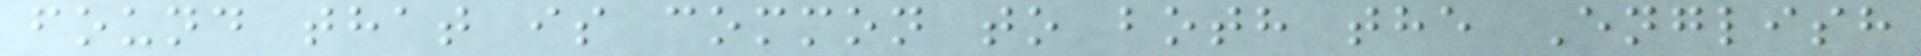found that is common to both the English
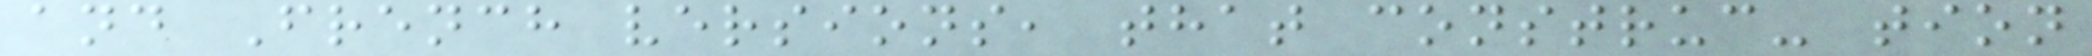and French versions, that construc- tion
